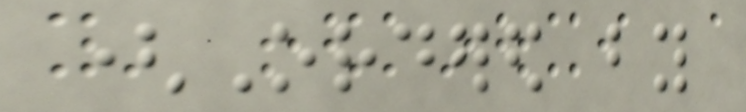(Ordered by
